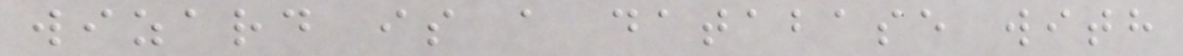wizard is a database with
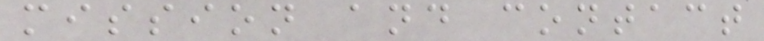mission and contact
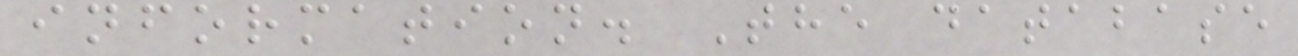information. The database
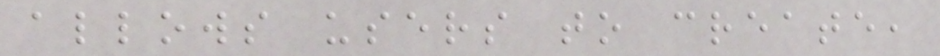allows users to create,
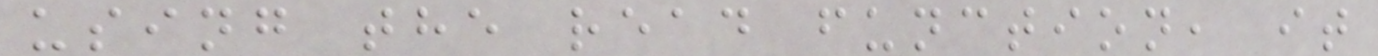using the read function, it
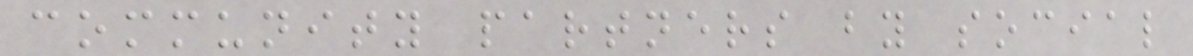community partners by social
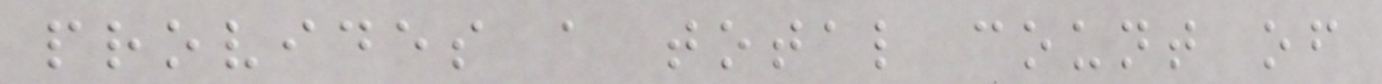provides a total count of
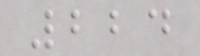224
